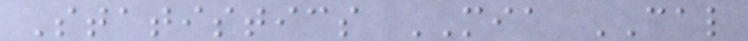Statistics MIA CAL
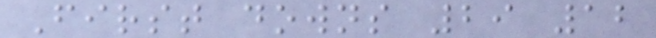First downs 29 12
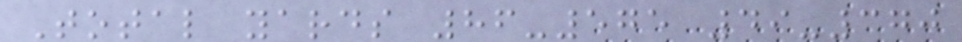Total yards 86-575 49-370
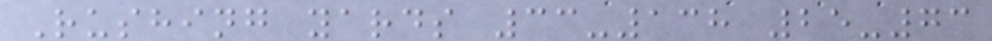Rushing yards 33-138 25-73
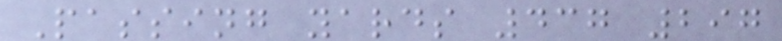Passing yards 437 297
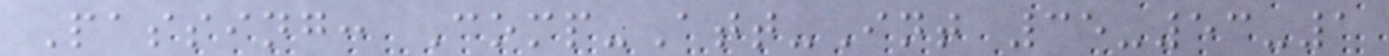Passing: Comp-Att-Int 35-53-1
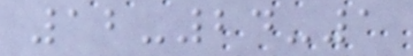12-24-1
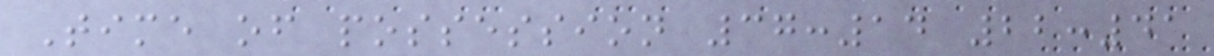Time of possession 37:14 22:41
